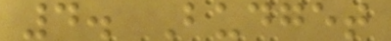4. Budget
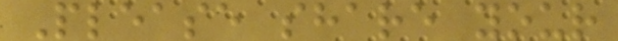Please share your
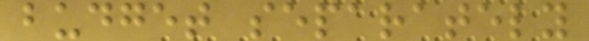budget separately
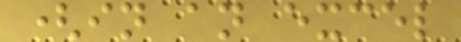(in an excel
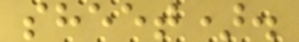sheet).
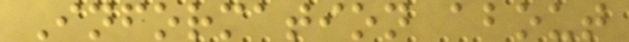Information about
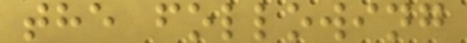the following
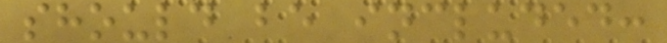should be included:
